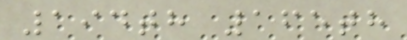194th 165th
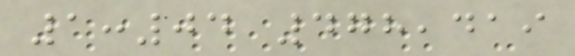1:04 478,419
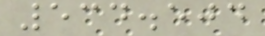534.504
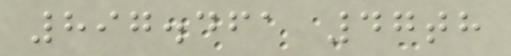897.461 47th
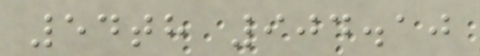54th 904.10
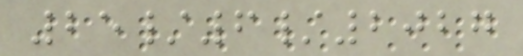25/6/2027
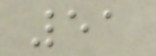51
